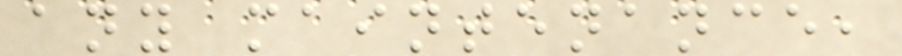any maintenance,
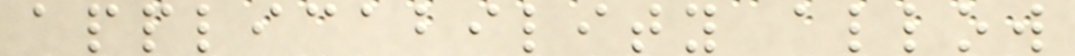applicability allow
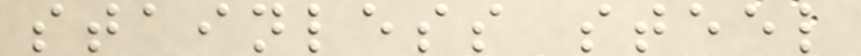stainless steel
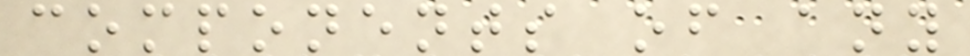components of any
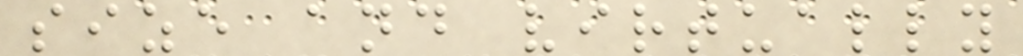size and virtually
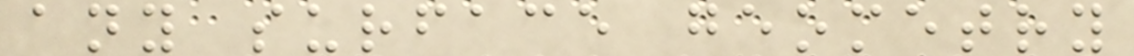any surface geometry
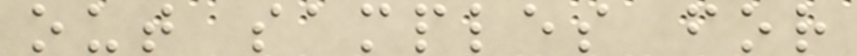out samples for
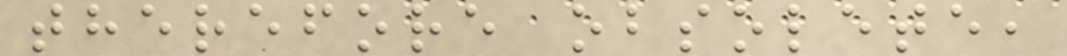therefore obsolete,
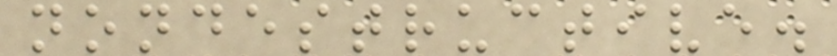nondestructive.
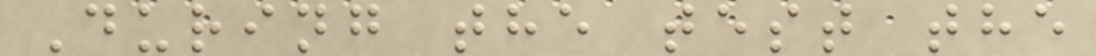During the test the
